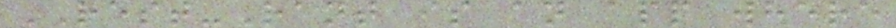REST-Rant is an app where
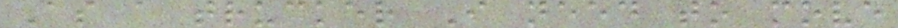As a trucker I need to move
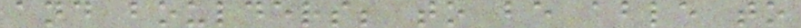and boulders; to be able to
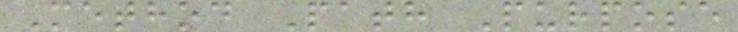Method Path Purpose
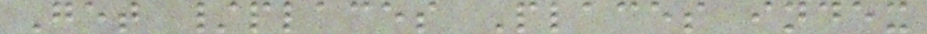Get /places Places index
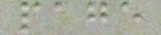page
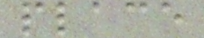place
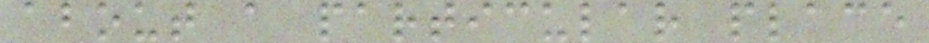about a particular place
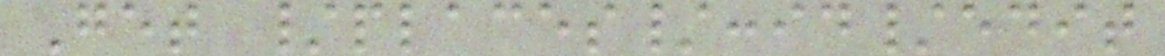Get /places/:id/edit
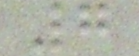7
